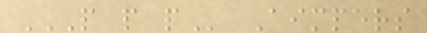P P P Aimpers
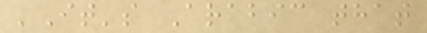'It's Arabic that
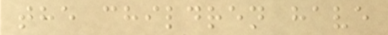the children have
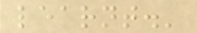learnt.'
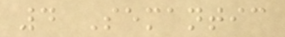4 Semantic
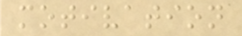motivation
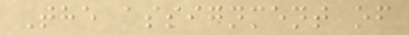The assignment of
